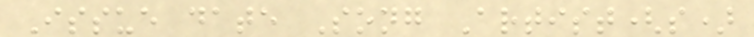Issue date Song Artist(s)
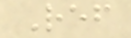Ref
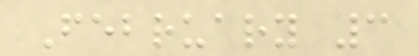February 3
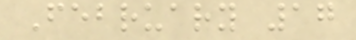February 17
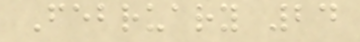February 24
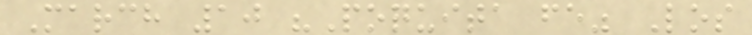March 10 "Poquita fe" Los
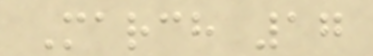March 17
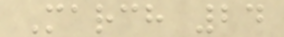March 24
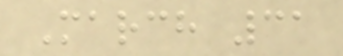March 31
